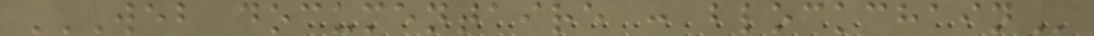WEB DOCUMENTAIRE : BLOCKCHAIN
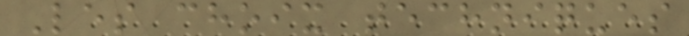Les choix techniques
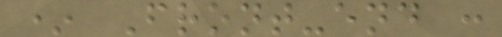* Front-end :
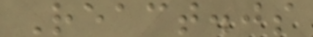React.js
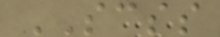SCSS
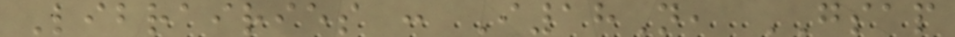Librairies : I18N, GSAP
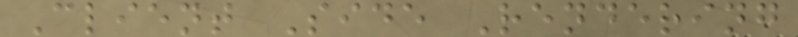Client Side Rendering
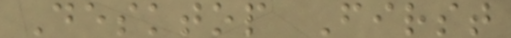Desktop First
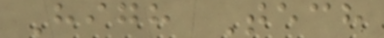High Tech
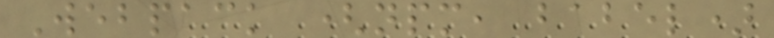Webpack (npm, babel)
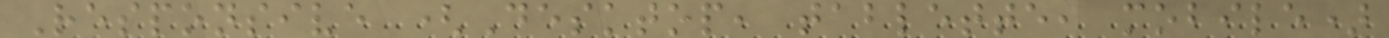Responsive (Desktop, tablette, mobile)
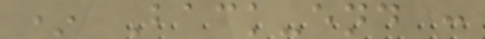* Back-end :
